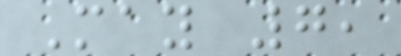May 7,
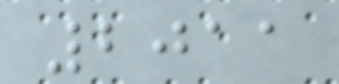2011
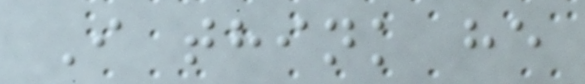I think he
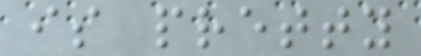is pretty
